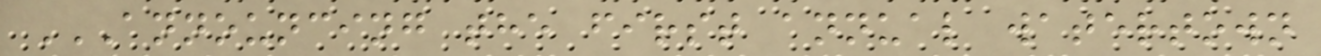ANNOUNCING THE FIRST ANNUAL WATERTOWN
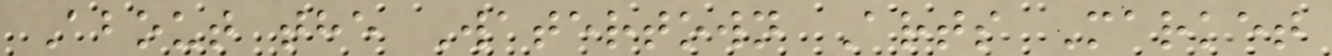About the Watertown Arts Market
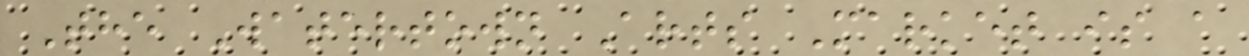The Watertown Arts Market is a
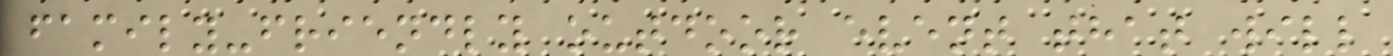family-friendly outdoor event that will
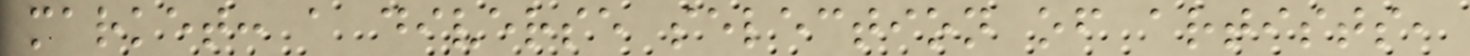market: a diverse selection of artists,
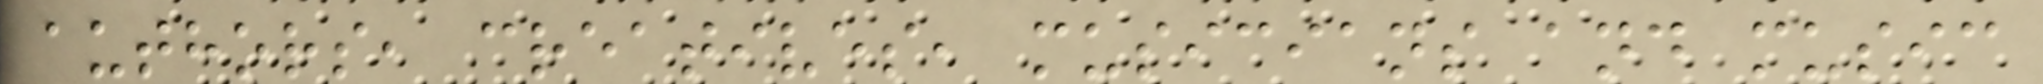authors, creatives, musicians and music
